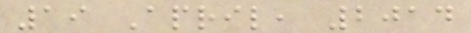19 April, 2014
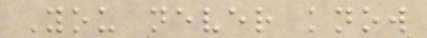You never know
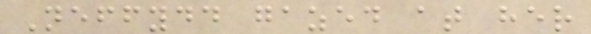Neffydd gazed at her
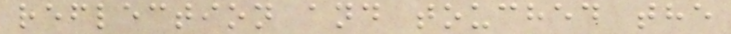reflection and touched the
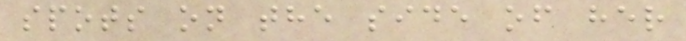spots on the side of her
